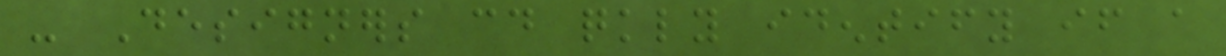- Designers could quickly identify if a
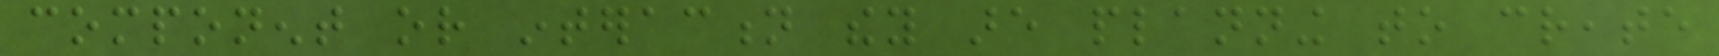component or interaction they are planning to create
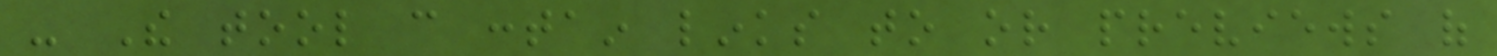- The tool can contain links to or previews of
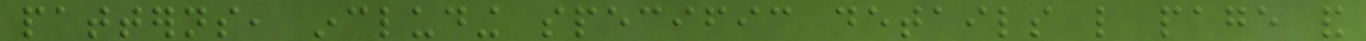patterns, including specific details like page and
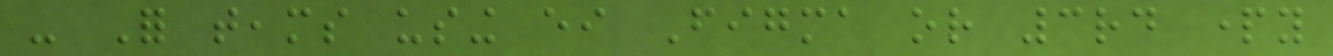- For teams using either Figma or 3rd party
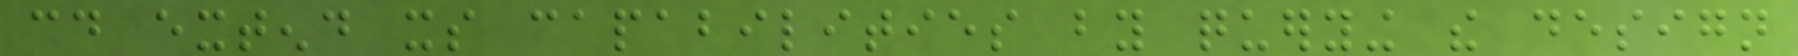could extend its capabilities by querying the design
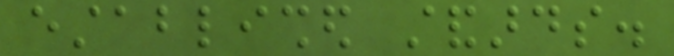established standards.
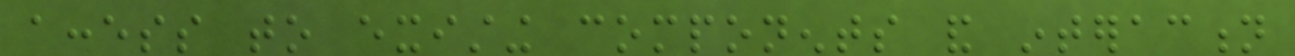access to existing components and interaction
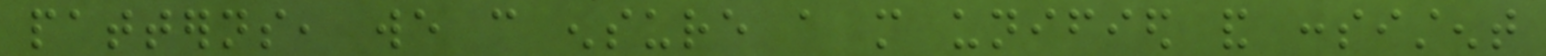patterns, we can ensure a more unified and consistent
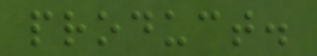product.
